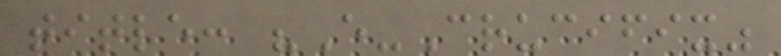title: "E-Crucifix"
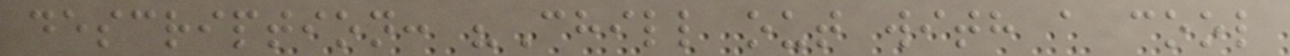description: "Chill out with a cool
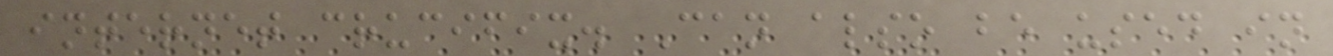internet crucifix. Can also be used in
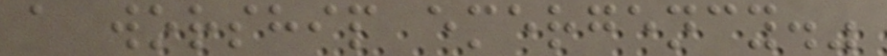a worship emergency."
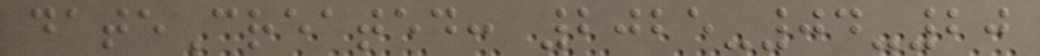dateCreated: 2025-04-20
